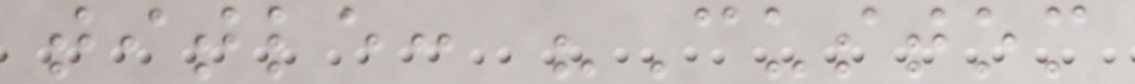title: "Custom
